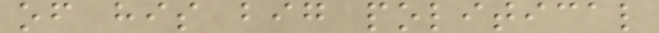of his big political
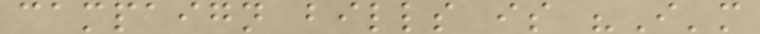campaign bills is "I'm
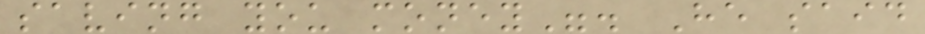saving you money". He said
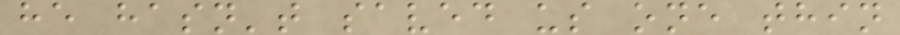he hasn't saved us one thin
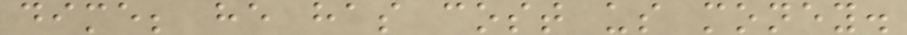dime; he has cost us money.
